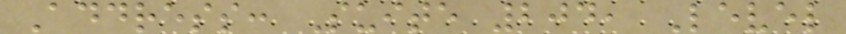Address: Suite 204, Level
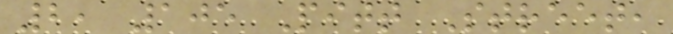2, 105 Pitt Street,
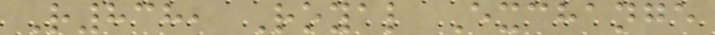R838, Royal Exchange
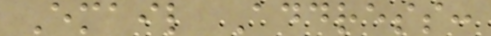Email Address:
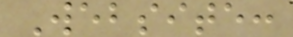Website:
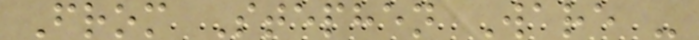From Stephen Ware -
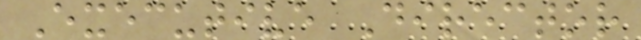Executive Director
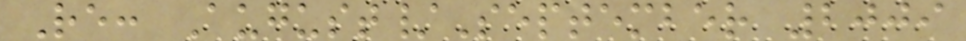Re: August/September 2009
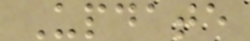Update
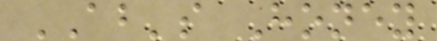AB's Honey
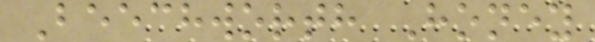Beechworth Honey
